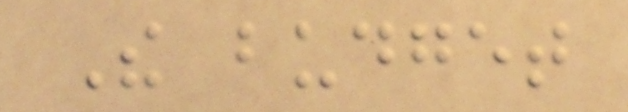The budget
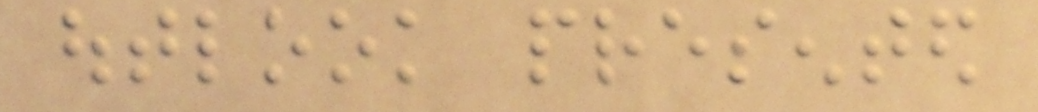outlook presented
